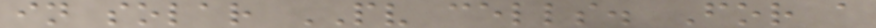in solar PV cells. For a
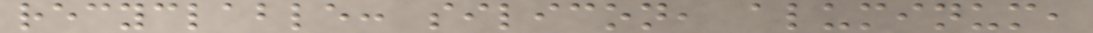recyclable: silicon, aluminum,
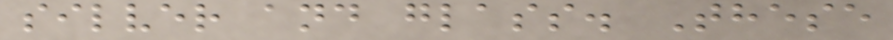silver and glass. These
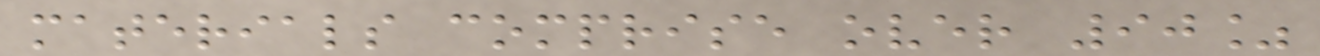materials comprise over 90%
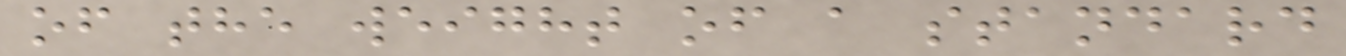of the weight of a standard
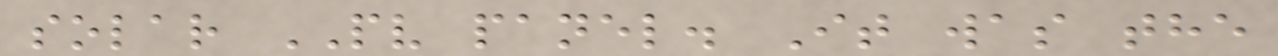solar PV panel. It was the
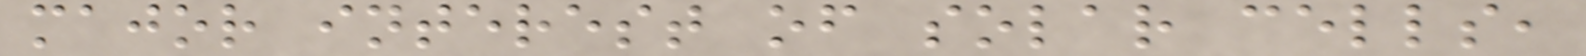major interest of solar cells,
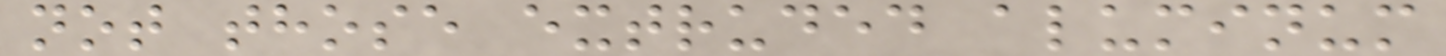not those extruded aluminum
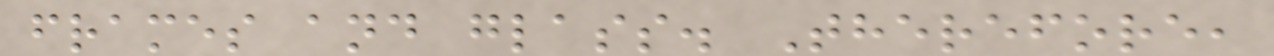frames and glass. Therefore,
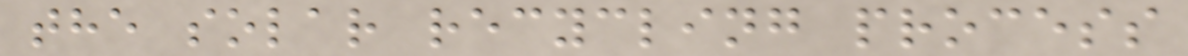the solar recycling process
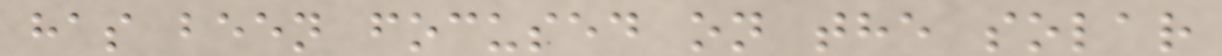has been focused on the solar
